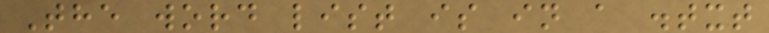The word list is in a .txt
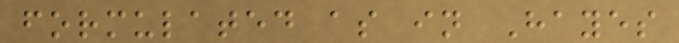formulated as in Hayes
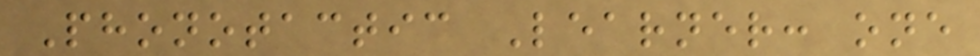Phonotactic Learner: one
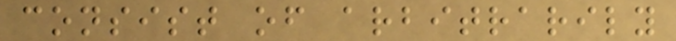consist of arbitrarily
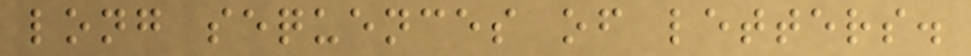long sequences of letters.
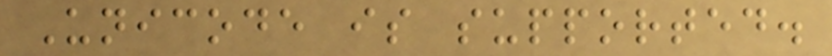Unicode is supported.
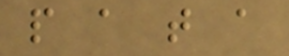p a t a
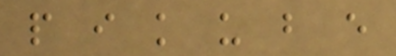p i k u b e
